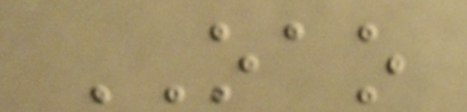OAO
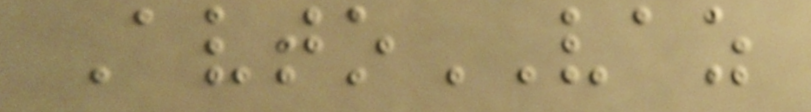AvtoVAZ
